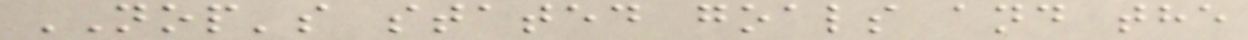NOP's stated goals and the
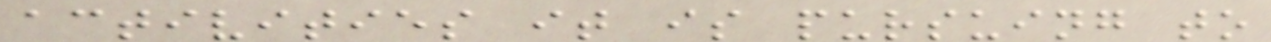activities it is pursuing to
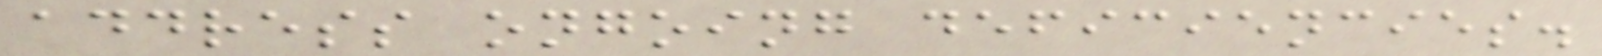address ongoing deficiencies.
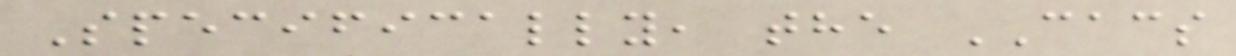Specifically, the CACS
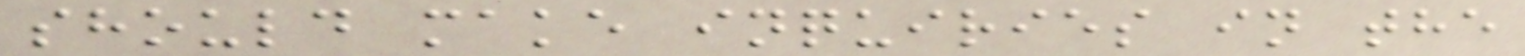should make inquiries in the
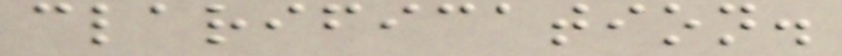clarification.
